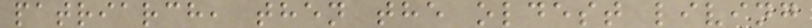patriarch, then the oldest living
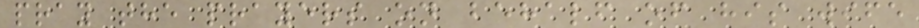pray the prayers on behalf of his wife
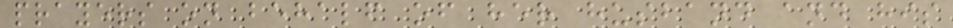prayers on behalf of her husband and his
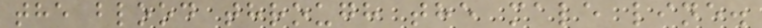the blood through the male line.
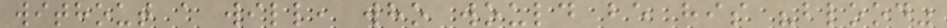without a will, who would be his "blood"
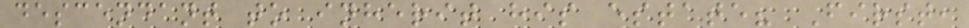descendant to inherit his estate? First,
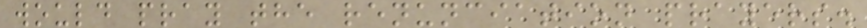would pray the renunciation prayers.
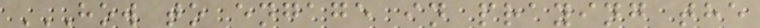HOW TO ENGAGE IN PRAYING THE
